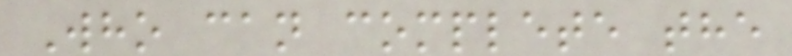Who can complete the
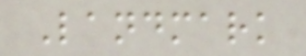Landmark
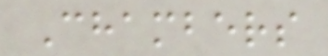Chambers
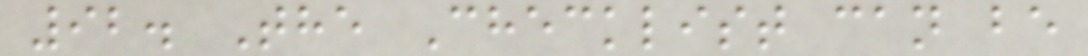92. The Checklist can be
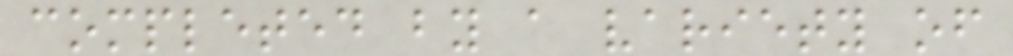completed by a variety of
